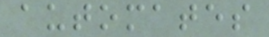automates
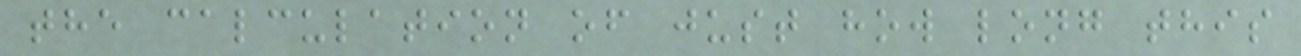the calculation of just how long this
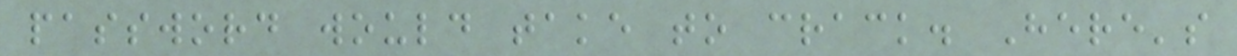password would take to crack. Here's
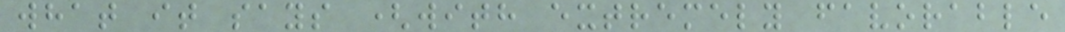what it says (with extremely favorable
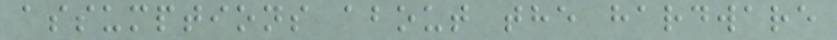assumptions about the hardware
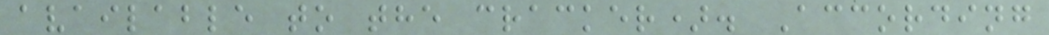available to the cracker). According
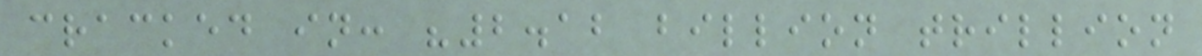cracked in: "2.12 billion trillion
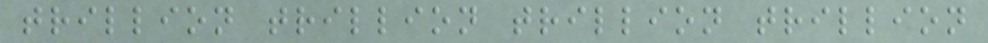trillion trillion trillion trillion
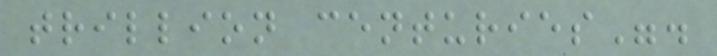trillion centuries".
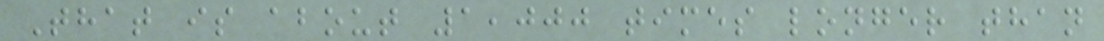That is about 1,000 times longer than
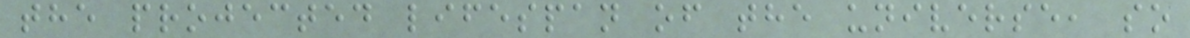the projected lifespan of the universe, so
